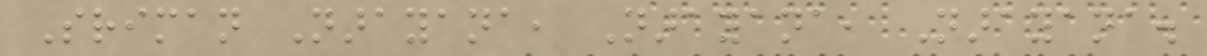Sriman Narayana, Narayana, Narayana.
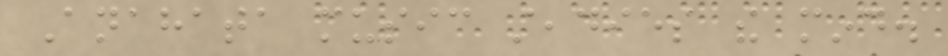Anahata music steadies the mind.
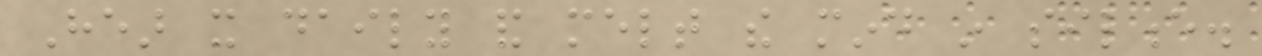Hear it daily and melt the mind in silence.
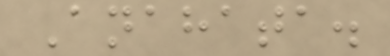Anahata.
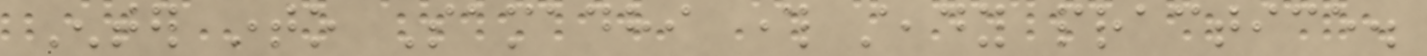Enter into Samadhi through steady practice.
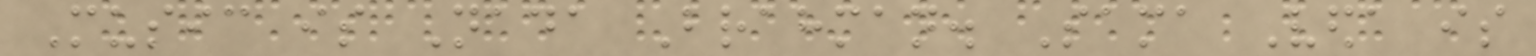Music is Nada Brahman. Sama Veda is
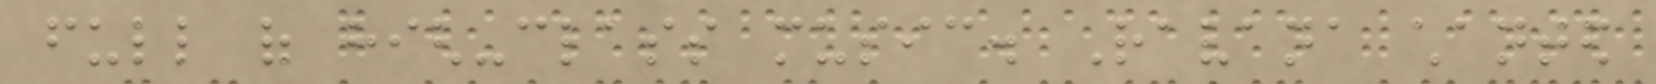full of high-class music. Ravana chanted
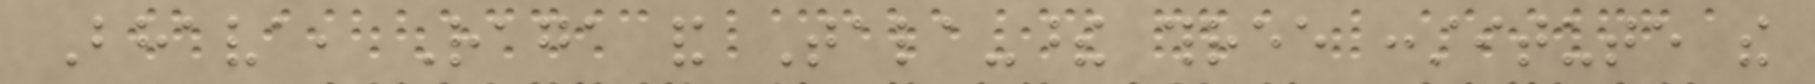Bhava, Raga and Tala-these three constitute the
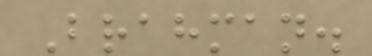Brahman.
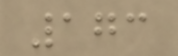173
